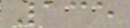135
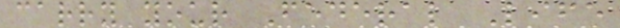carry your Federal Life
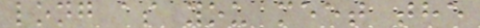long as you meet the
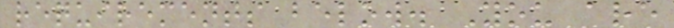requirements below. You are
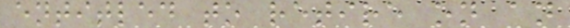entitled to retire on an
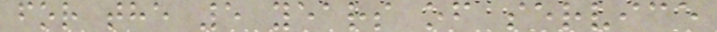for the 5 years of service
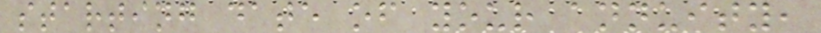starting date of your annuity,
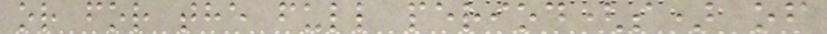or for the full period(s) of
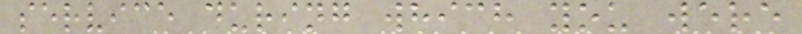service during which you were
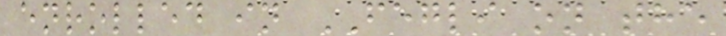enrolled in FEGLI on the
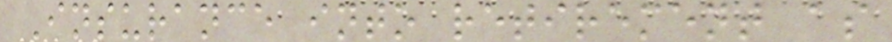Insurance into retirement as
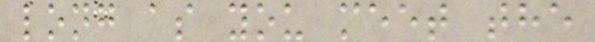long as you meet the
